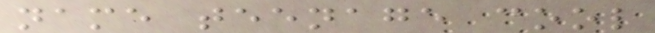name teenage cool
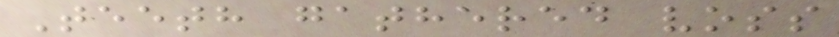Teeth gathered voss
